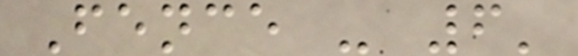Fence - 6'
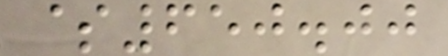$650.00
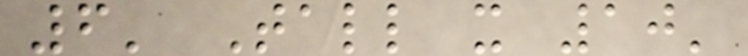6' Tall x 10'
